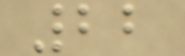22
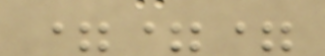===
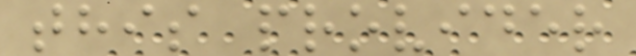this provider
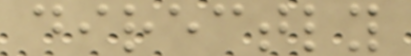directly
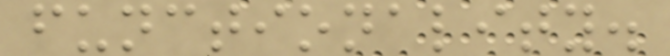functionality.
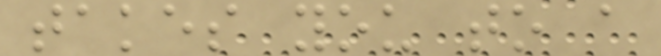takes you to a
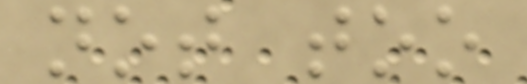not too
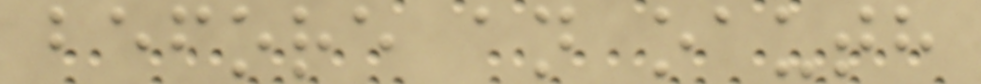before an oauth
